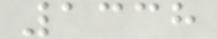1338
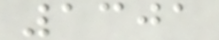1301
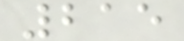215
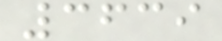3639
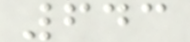643
